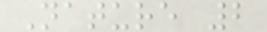Nature 2
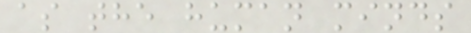as the human minds
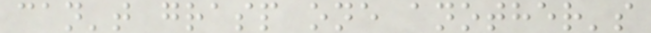can't grasp one another's
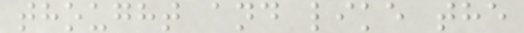thought and like the
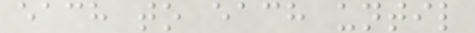each to each until
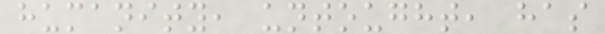humanity, untought, has
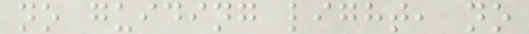no guiding light, no
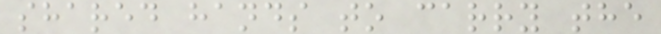shared hands to carry the
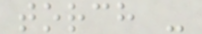torch -
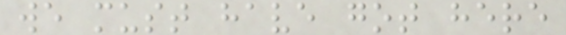we must have got here
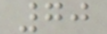70
